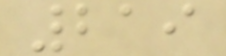219
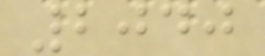2040
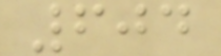604
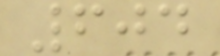604
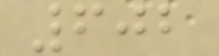602
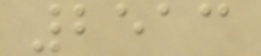2513
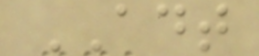ADT
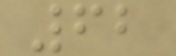62
